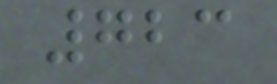723
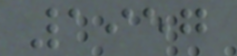1957
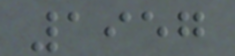1957
